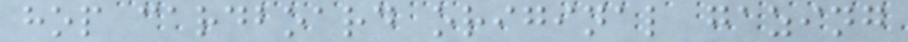hop cardboard original gazing
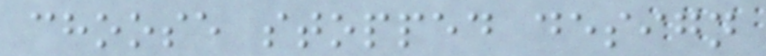choose stopped design
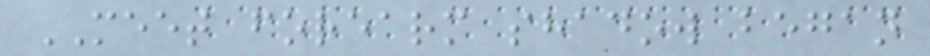MEET forearm shadow began
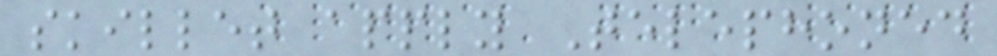skillet apply Telephoned
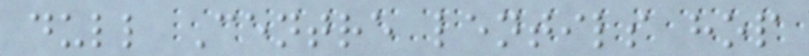dull Centre lentils hop
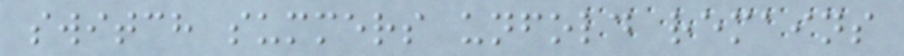switch summers unfold remains
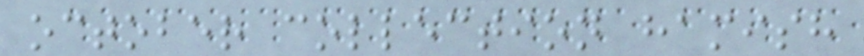october collection hamish
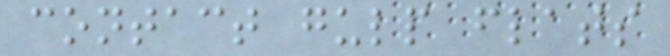contact gulp flats
